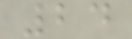24
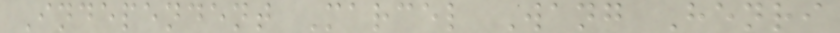Independent Marcel Wang Henri
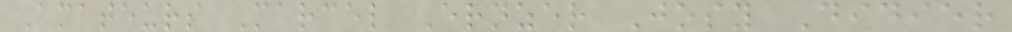Amateurs Marcel Ernzer Josy Didier
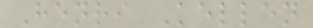Henri Kellen
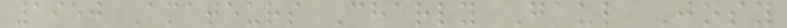1950 Amateurs Charly Gaul Josy
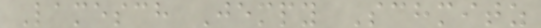Lamesch Jempy Schmitz
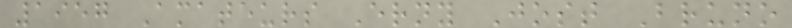1957 Amateurs Erny Jost Bruno
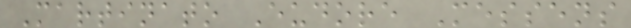Martinato Eudore Messens
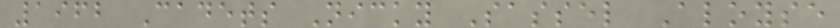1962 Cadets Nicky Sassel Aloyse
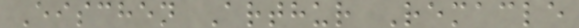Eischen Arthur Remacle
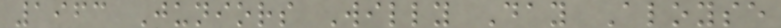1963 Juniors Willy Day Aloyse
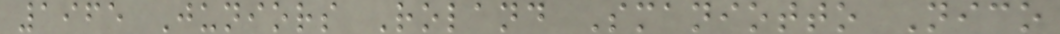1965 Juniors Roland Smaniotto Nico
